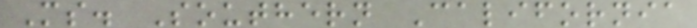Ms. Southern California
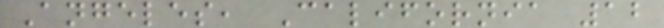Angeles, California 12
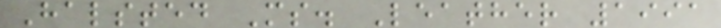Halsted Ms. Leather 1991
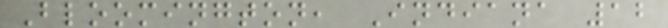Bloomington, Indiana 12
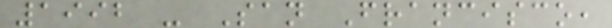1992 - San Francisco,
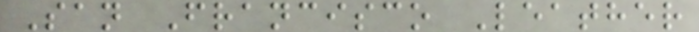San Francisco Leather
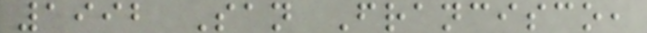1992 San Francisco,
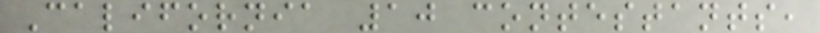California 10 contestants,
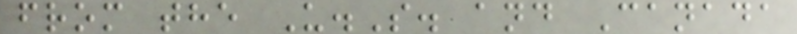from the U.S. and Canada
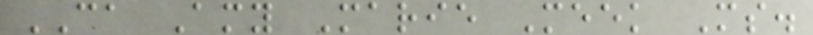CA Amy Marie Meek Ms.
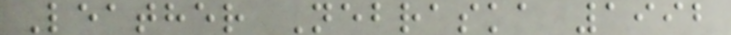Leather Nebraska 1992
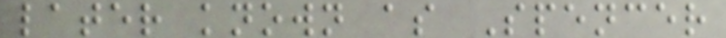later known as Spencer
